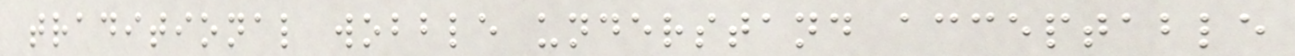traditional wobble understand acceptable
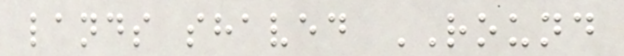lands shaved ROUND
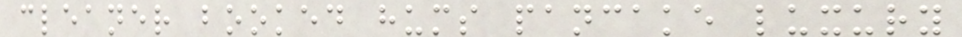cleaner booked hums pancake luxury
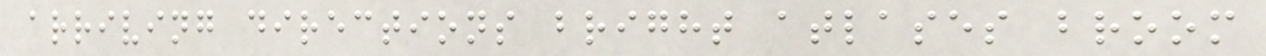arriving directions bright atlases broom
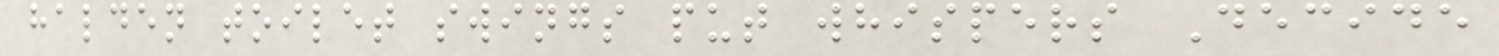halden toilet swings put whispers Decide
